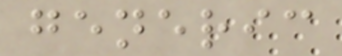generic
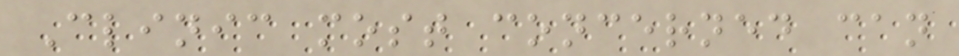Clinic most concerned can
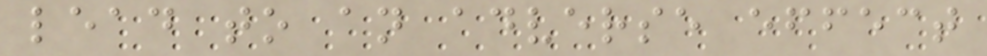lead to an adverse effect
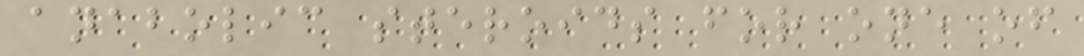anabolic steroids for one of
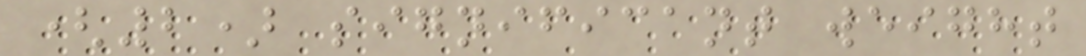(2) significant weight
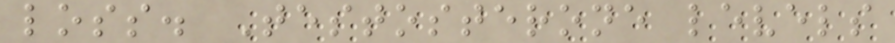loss. Testosterone levels
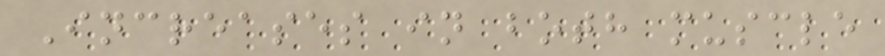Increases in both muscle
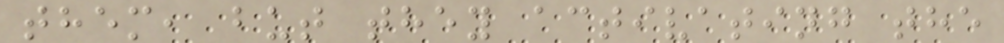them, but they activating the
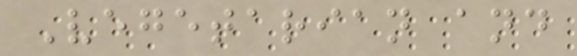Vegetarian and
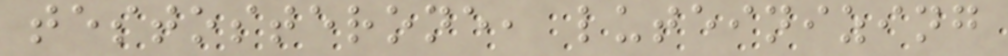testosterone, luteinizing
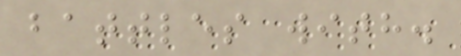battles with.
